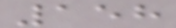158
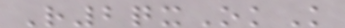R2qxOkK
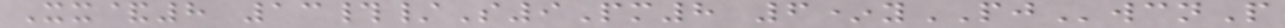Xx&8 13#/S9Pm8 6*yPJwcnP
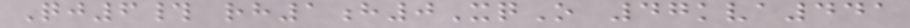Qj6# rh1h0XqO 47kva441
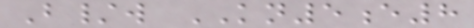B/w KN5e8
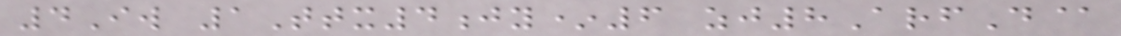4Iw 1Ttx4jy*6 zj8ArfD@
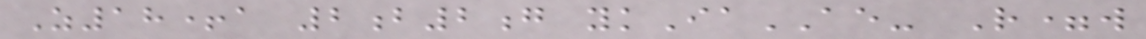Z18+a 2b2g ykIaAE- R=w
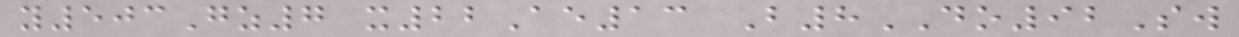y503Gz7 x22Ae13 B8DO92Sw
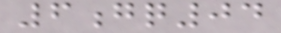6gq04
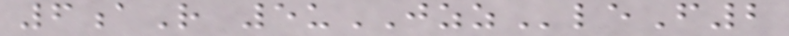6aR 5uJZZleF2
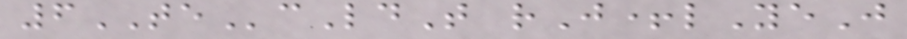6TEcLdT rJ+lYeJ
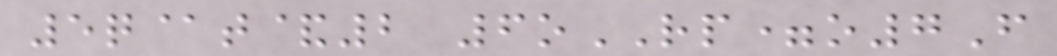5q@t&2 6oRP=o7F
